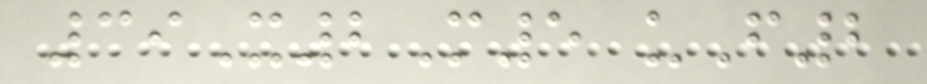39X2M5 uF2
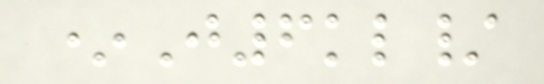*J6kl/
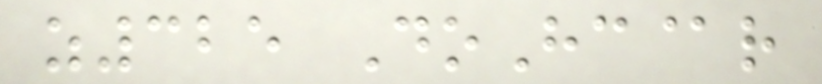z325 DoHc@r
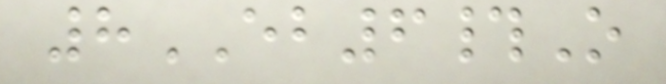8EB6#O
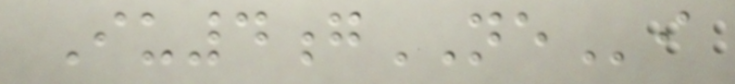Iu4gNEi
